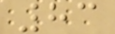83
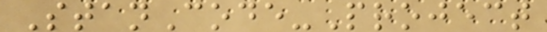StanCode-Project
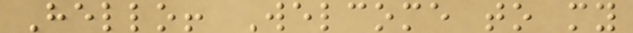Hello! Welcome to my
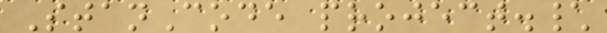StanCode project.\
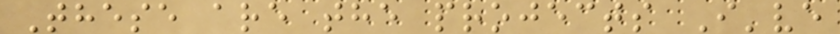These are the projects I've
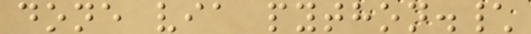done via python.\
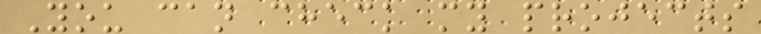You can check my projects
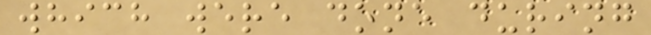which were done during
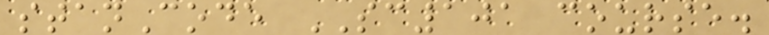stanCode SC101 course.
